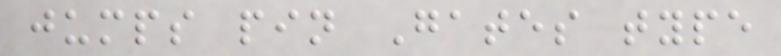jumps pin Gates type
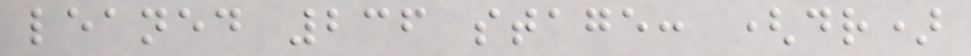leaned 236 stage: (dr)
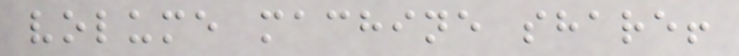volume machine share!
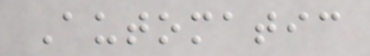Automatic
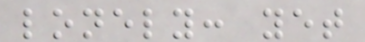lonely: yet
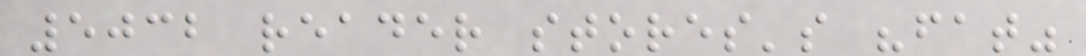5032 reader stores's "fat"
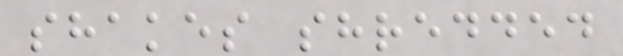shakes shredded
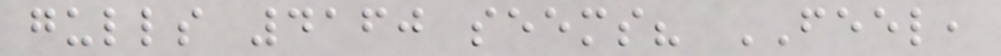gulls 4160 seems? FEEL,
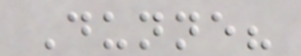Dunne?
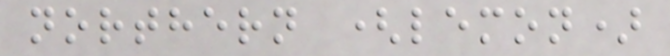northern (lemon)
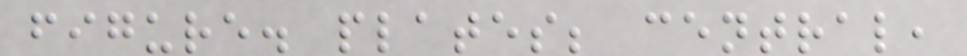figure. plates; central,
